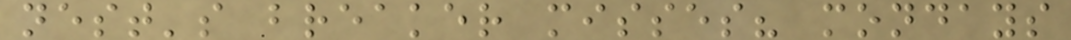nest's breaker misses? mondays
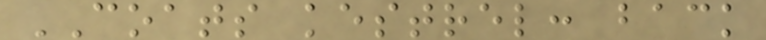COATS kestrel: back
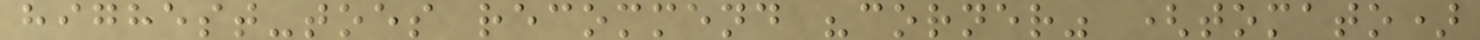highest-toes recommend "corner" (tomato)
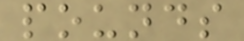pounds
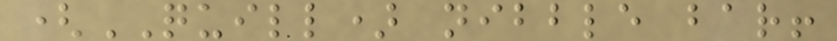(QUILL) nibble bar!
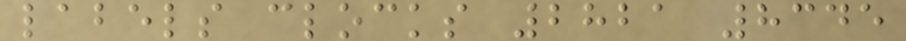labels clocks 2821 8345
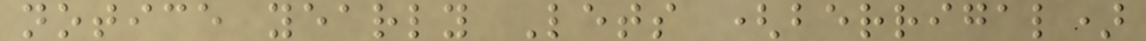notice yearly Lets (berrigal)
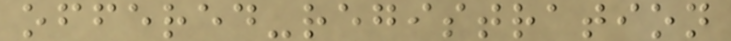offered-registration
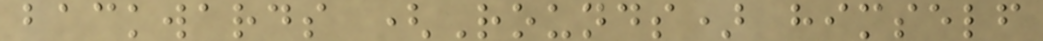backwards (Rounds) himself
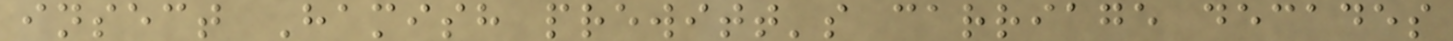insect Hamish prewitt's carriage decades
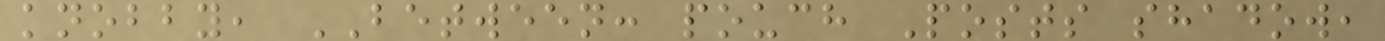knobby, BETWEEN: pouch Posts shadow,
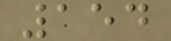154
